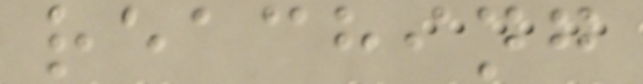reaching
